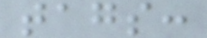tags:
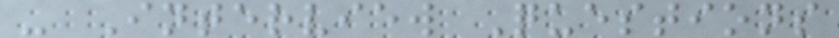- Interview Questions
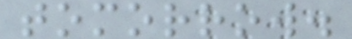tomorrow.
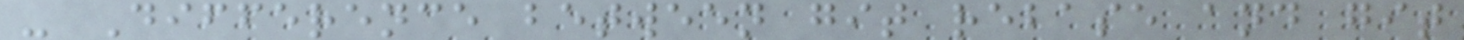- Difference between git rebase and git
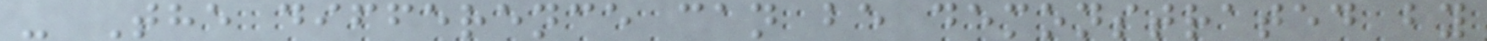- The difference can be demonstrated by
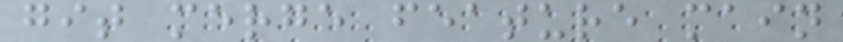git merge feature main
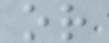or
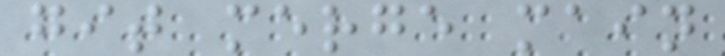git merge main
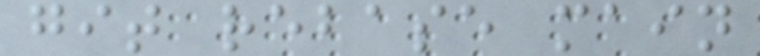git rebase main
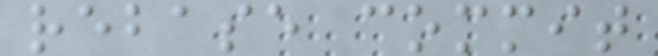rebase commit
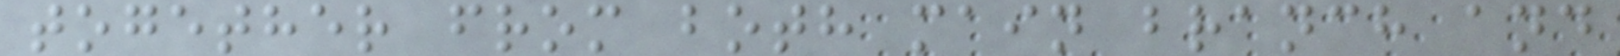together from both main branch and
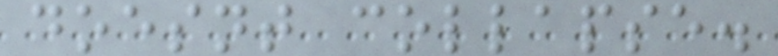doesnt collapse.
